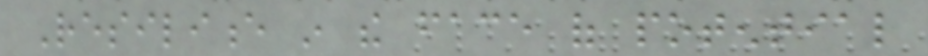Resilience in the face of potential
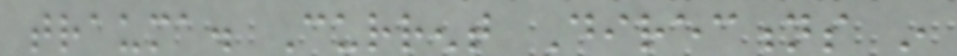trauma. Current Directions in
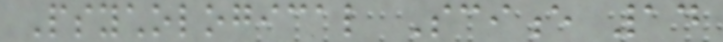Psychological Science 14
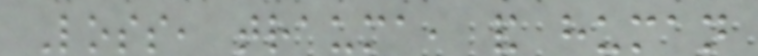Loss, trauma, and human
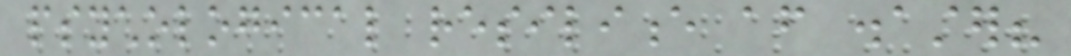psychological resilience after disaster?
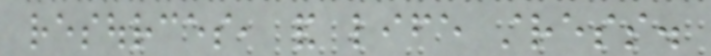resources, and life stress.
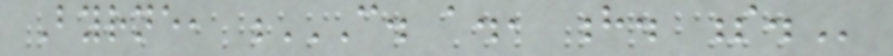Byrne, C. A., H. S.
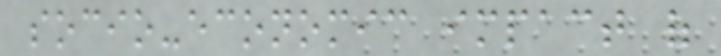socio-economic impact of
